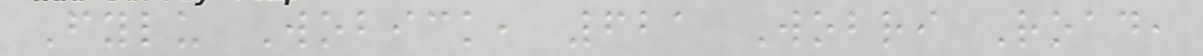Fylu Wobick, 621 Wobri Road,
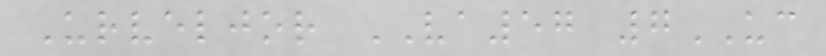Urveljor VA57 7UC
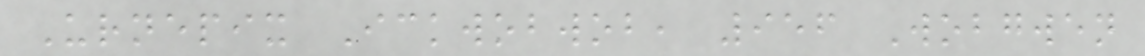Urnepix Ickwobwob, 956 Wobgwen
